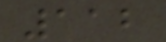112
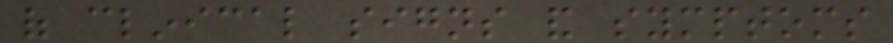of clinical signs and symptoms
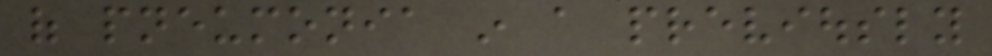of pneumonia in a previously
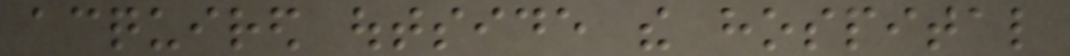acquired outside the hospital
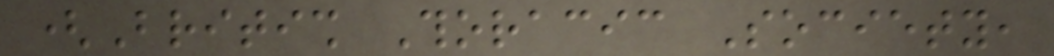(British Thoracic Society,
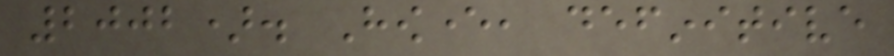2002). However, definitive
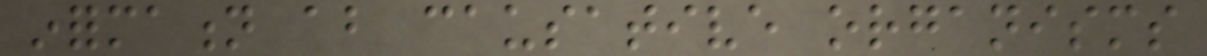information about causative organisms
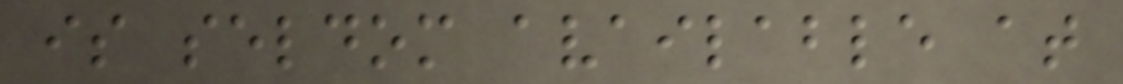is seldom available at
